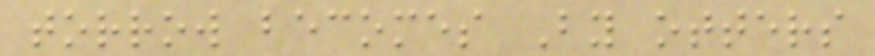torrow becomes By otters
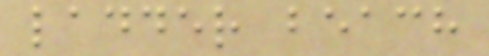ladder beach
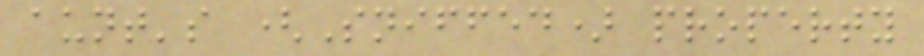aunt's (Sniffed) property
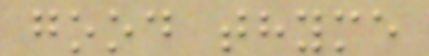good thyme
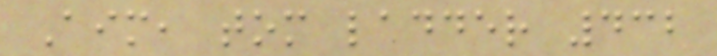Aim, tom ladder 432
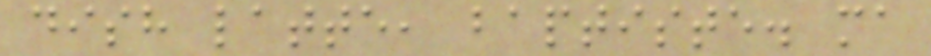dish latte, baptiste. ma
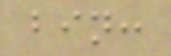bin:
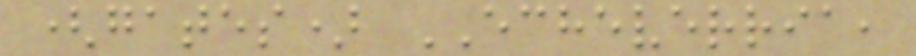(gates) ECHEVERRIA,
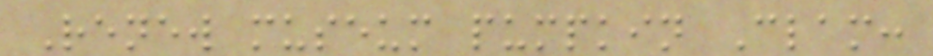Renew museum pumpkin Clam:
